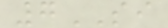7SI
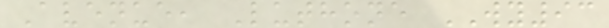Avenue, Luthone WY93
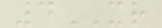4XR
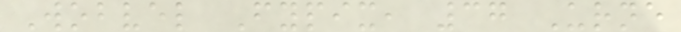Wobvel Fypix, 37 Urne
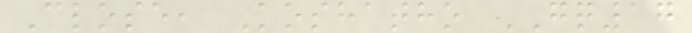Close, Koshatho GQ17
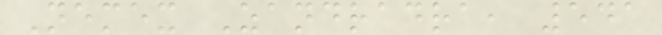Nemex Zandradra, 541
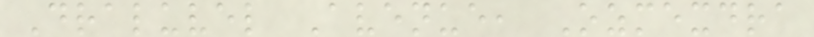Draluvel Avenue, Ozmexdra
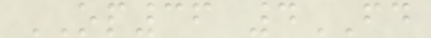OP36 4FD
